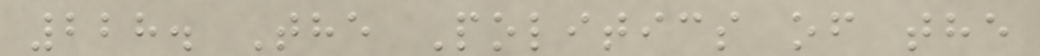228. The Politics of the
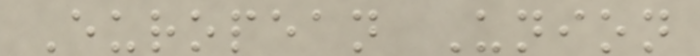European Union
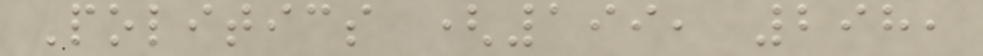Politics (199, 298,
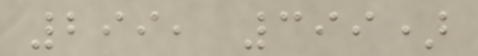299, 399)
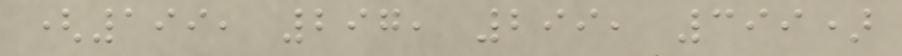(199, 297, 299, 399)
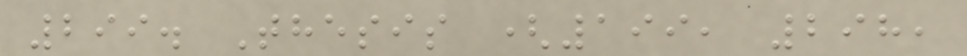299. Thesis (199, 298,
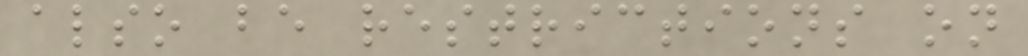also be restrictions on
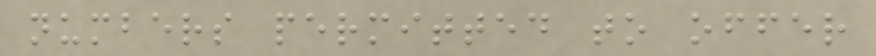numbers permitted to offer
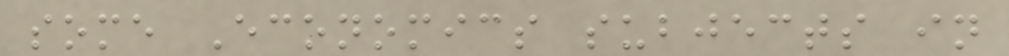some Economics subjects in
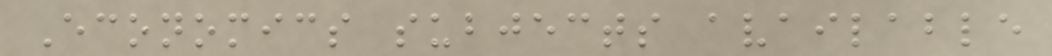Economics subjects available
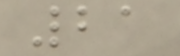21
